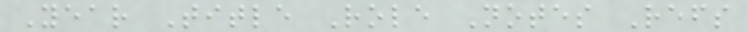Year Title Role Notes Refs
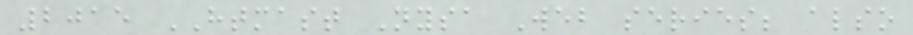2015 HTMAST Nysa Web series; also
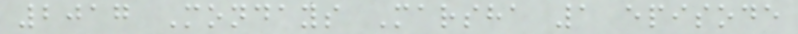2017 Mondays Marsha 1 episode
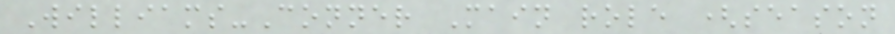Williams-Conner Main role (season
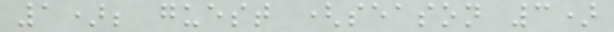1); guest (season 3)
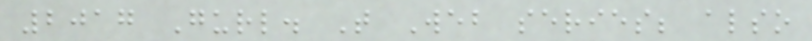2017 Gurl. T Web series; also
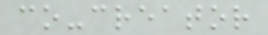co-creator
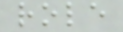role
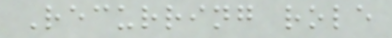Recurring role
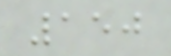150
